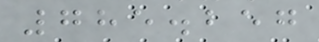785.257
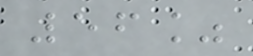56%
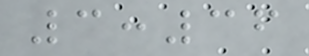3:36
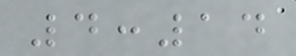4:14
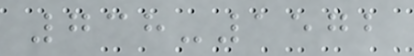738-1572
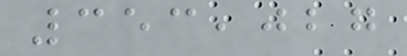353,027
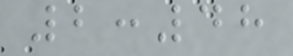2:48
